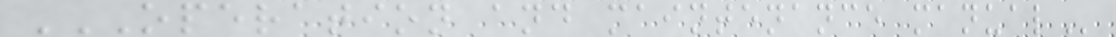OPERATION AND MAINTENANCE MANUAL
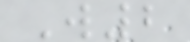W2
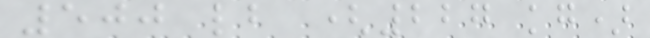500 lb (227 kg)
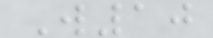W10
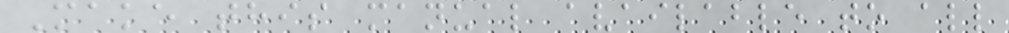Make this manual available to all
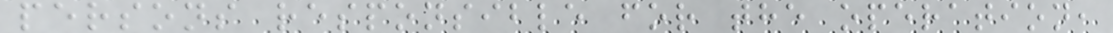persons responsible for the operation,
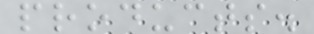products.
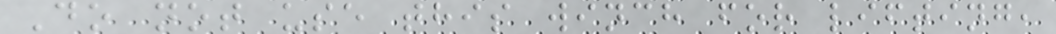Do not use this winch for lifting,
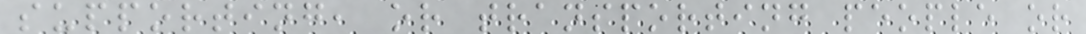supporting, or transporting people or
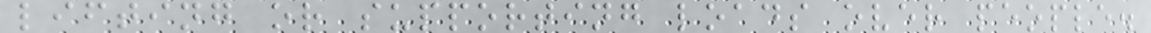lifting or supporting loads over people.
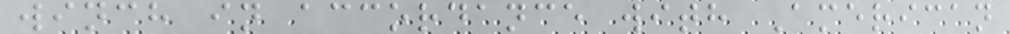winch in accordance with American
